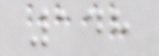148
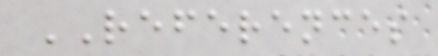REFERENCES
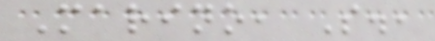Marino, S.,
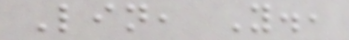Lin, Y.,
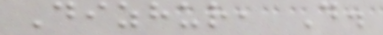Dizhur, D.
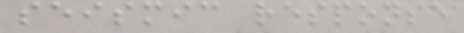seismic response
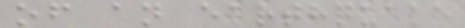of an earthquake
